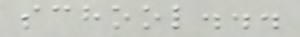school...
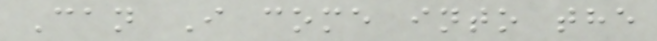Can I come into the
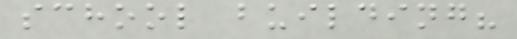school building?
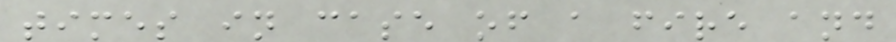times in case of a fire and
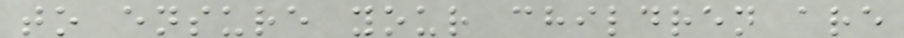to ensure your children are
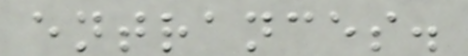entrances.
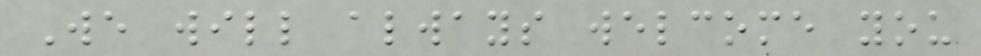We will always welcome you
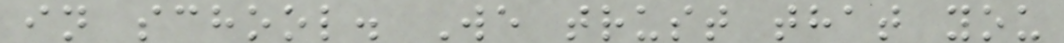in school. We trust that you
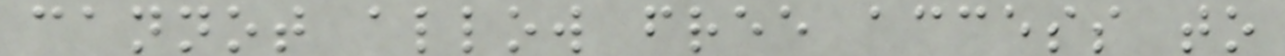cannot allow free access to
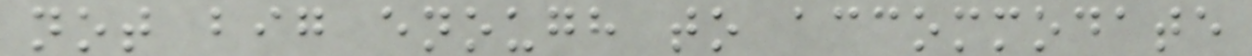not big enough to accommodate
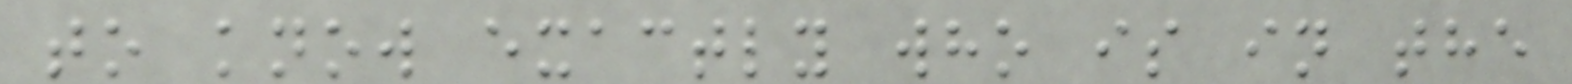to know exactly who is in the
